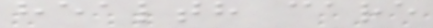health care
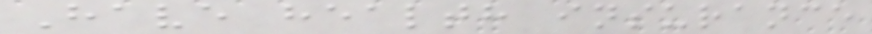Have health insurance
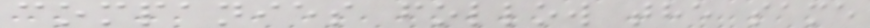companies follow the same
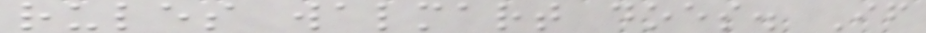rules walmart does. If
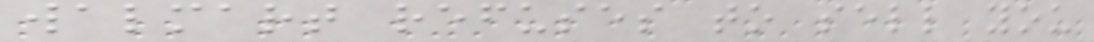walmart refuses to sell you
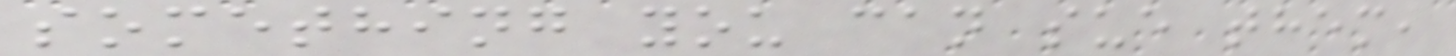something you can sue them,
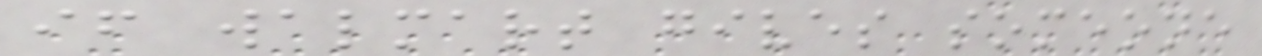if walmart gives someone
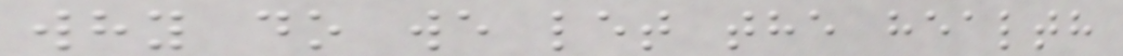why do we let the health
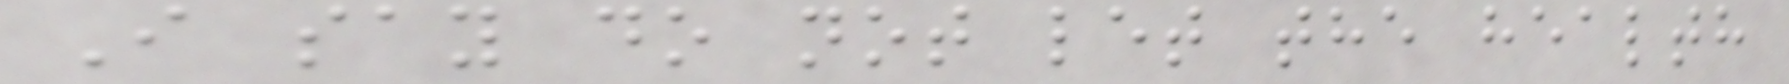I say do not let the health
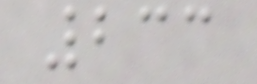233
